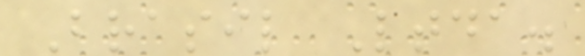Brasil Ltda.
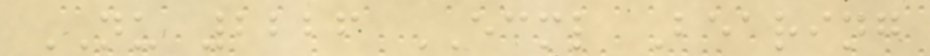NU 2226 ECML Bearing
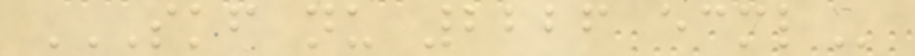SKF NU 2226 ECML
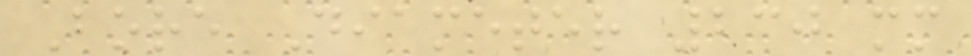Bore Diameter 230 mm
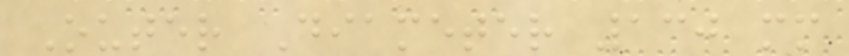Outer Diameter 130 mm
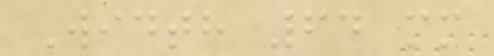Width 64 mm
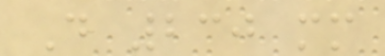D 230 mm
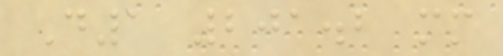D1 201.2 mm
